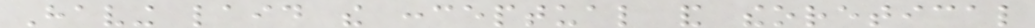Having laid the conceptual and theoretical
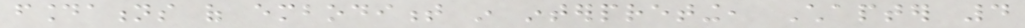foundations of embodiment in interpreting, Chapter 4
